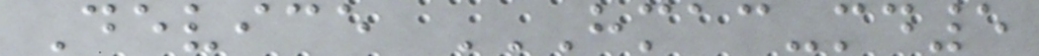Device HMAC-MD5
